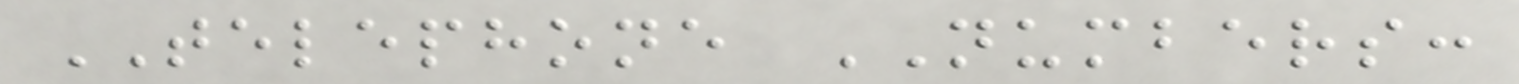TELEPHONE NUMBERS:
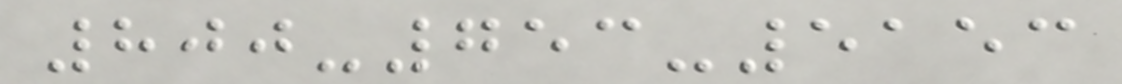800-753-5153
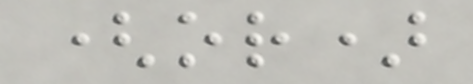(or)
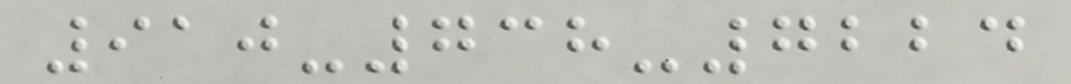910-738-7224
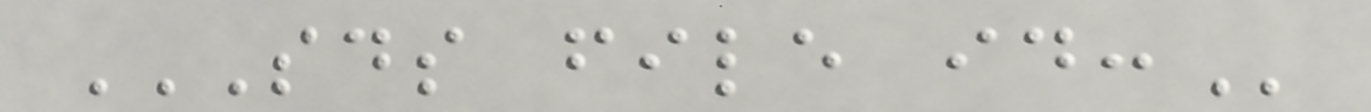SDS FILE ID:
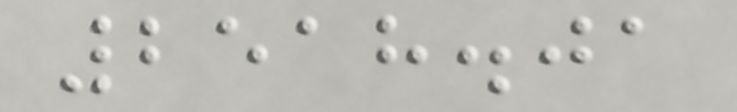2518.01
